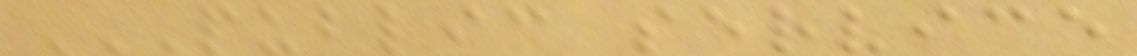PUBLIC SERVICE
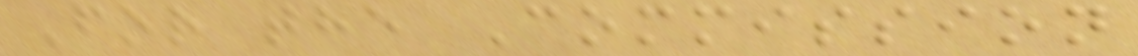For the Commission
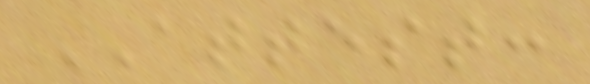ATTEST:
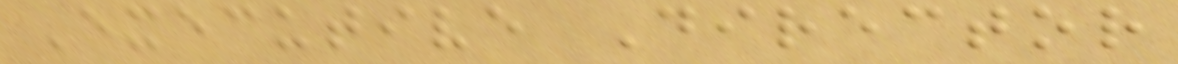Executive Director
